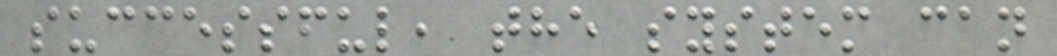successful, the system can
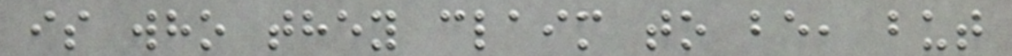is who they claim to be, but
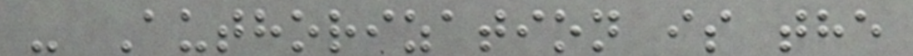- Authorization is the
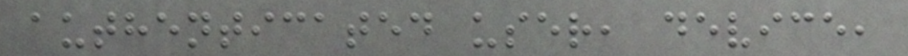authenticated user, device,
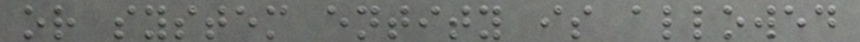or system entity is allowed
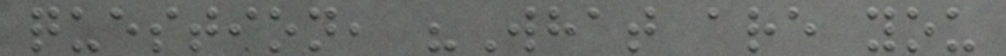question, "What are you
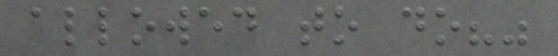allowed to do?"
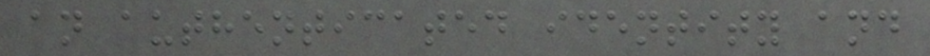an authenticated identity and
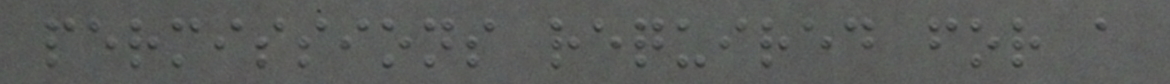permissions required for a
